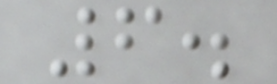6.
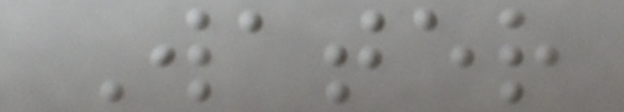Water
